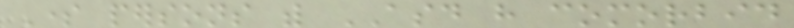Some persons with ASD have comorbid
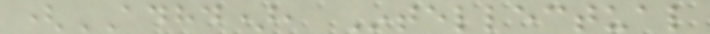(ADHD), Intellectual
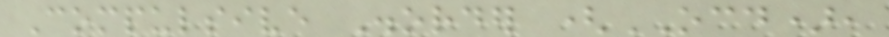Compulsive Disorder (OCD),
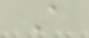A
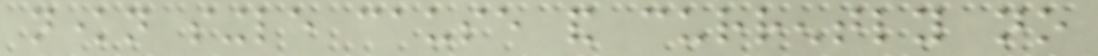nknown single cause and currently no
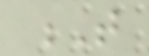T
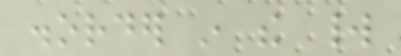disorder in the world
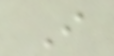I
